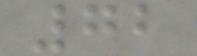72
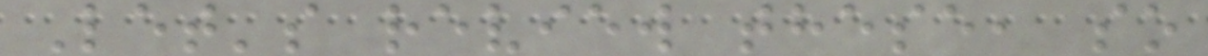Let's review these, so
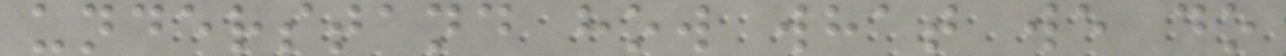understand how what we do
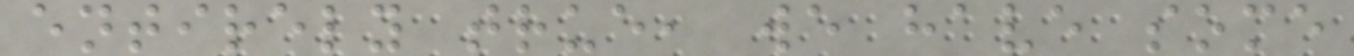entirely true, we have some
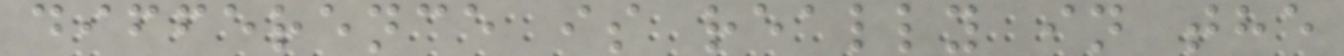difference is really in the
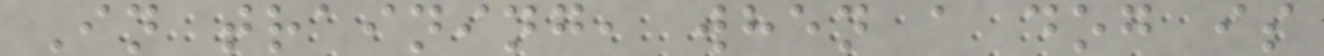In training, when a dog is
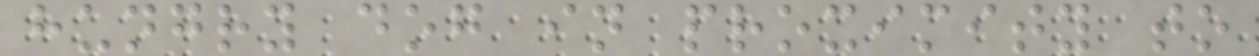hungry dog in proximity to
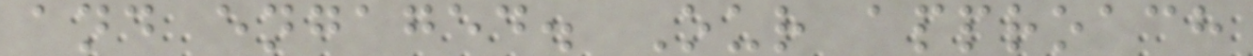and engaged. Our approach
